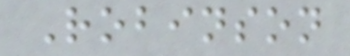Robinson
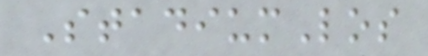StadiumLos
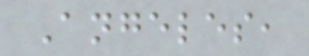Angeles,
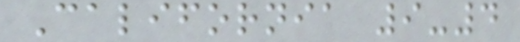California 9-4
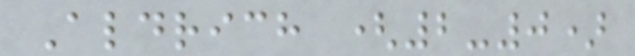Aldrich (2-0)
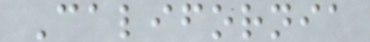California
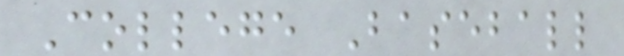College Baseball
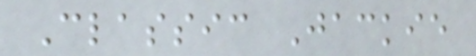Classic Jackie
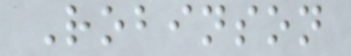Robinson
